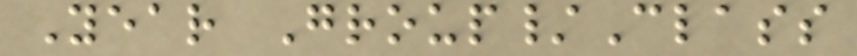Year Group/Class
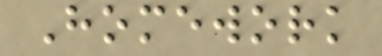Homework
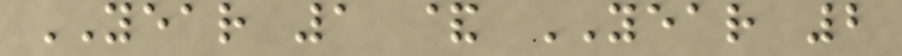YEAR 1 & YEAR 2
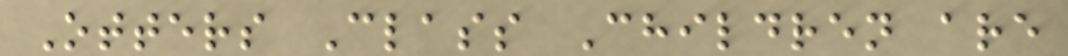Otters Class Children are
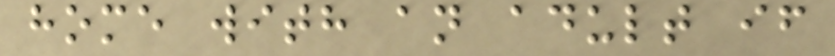home with an adult if
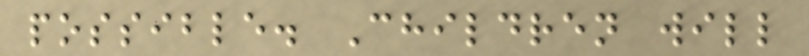possible. Children will
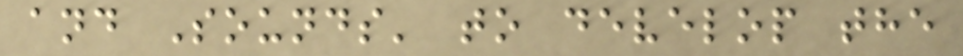and Sounds' to develop the
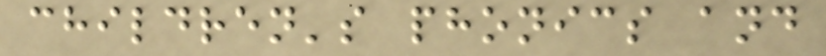children's phonics and
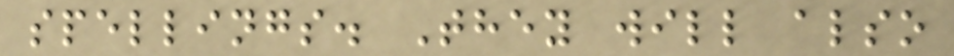spellings. They will also
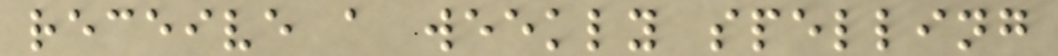receive a weekly spelling
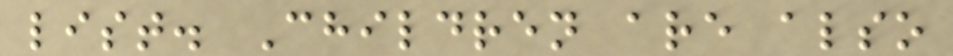list. Children are also
